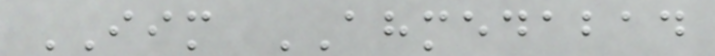IIM AHMEDABAD
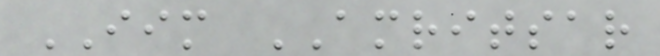IIM AMRITSAR
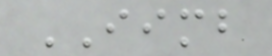IIMB
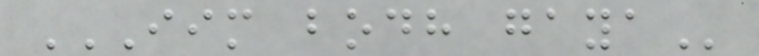IIM BODH GAYA
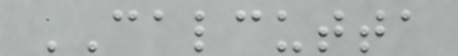CALCUTTA
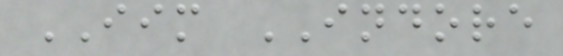IIM INDORE
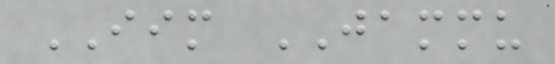IIM JAMMU
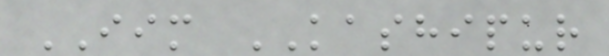IIM KASHIPUR
